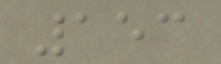153
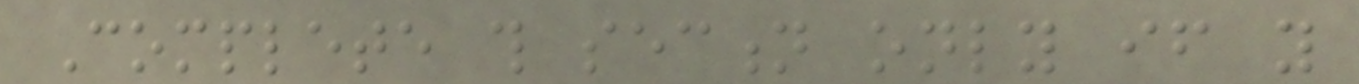Complete this section only if you
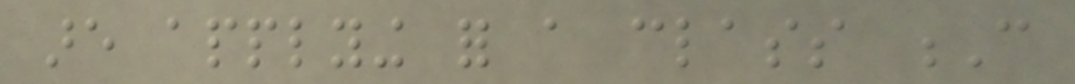are applying for a class C
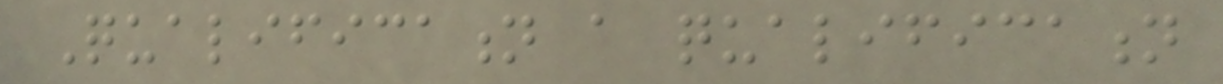Qualification a qualification
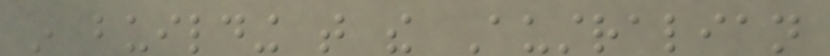in building that the Australian
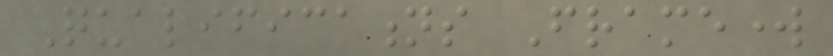Qualifications Framework
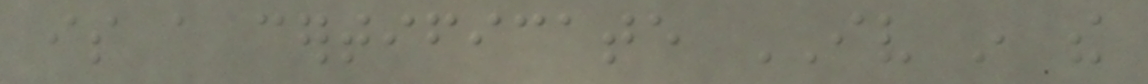is a certificate IV in the
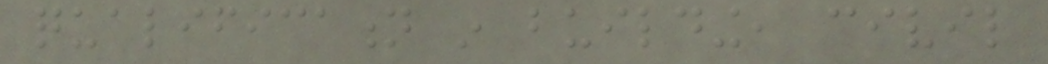qualification in building, civil
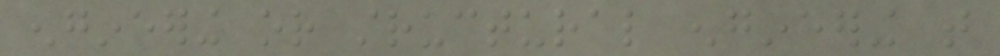engineering or structural engineering that
